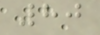80
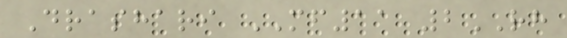Drashari MF11 2RH
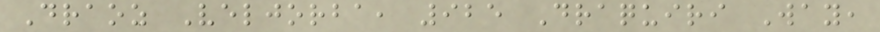Draoz Veljorba, 925 Draquiri Way,
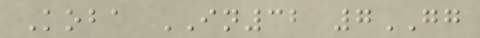Koba IN32 7GG
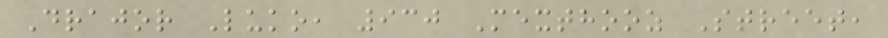Drajor Luko, 930 Mexthooz Street,
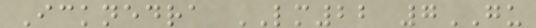Icknedra LM22 7GU
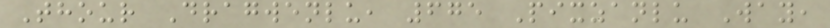Thour Dragwenlu, 675 Pixzanlu Way,
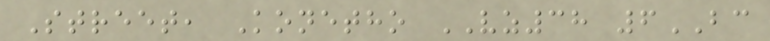Street, Konetho VZ38 6BC
